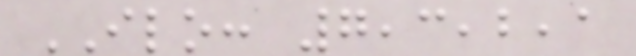ILO: 7,3,2,1
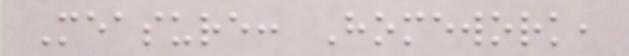Measure: Homework,
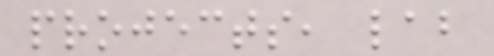projects, lab
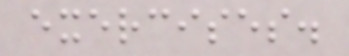exercises.
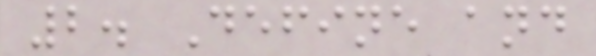2. Define and
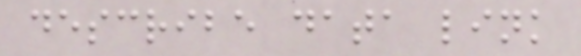describe data link
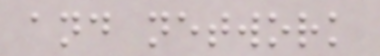and network
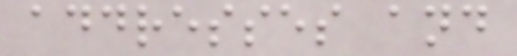addresses and
